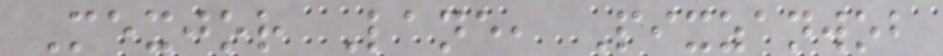Mexjor Lane, Pixzanwob
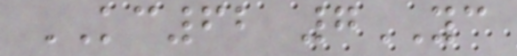KC62 7YC
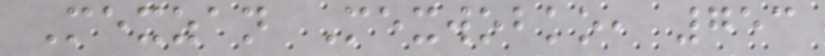Mexzan Mexwobko, 753
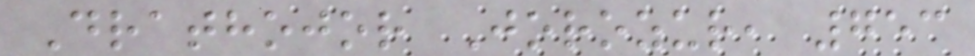Drathojor Jorozur, 753
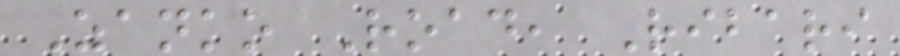Zanko Road, Ribari
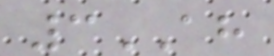3AH
